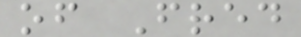of Fred
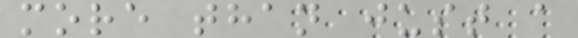more than just a
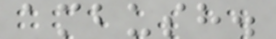ambush.
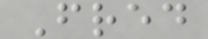Fred
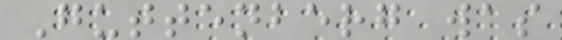Guttenberg was
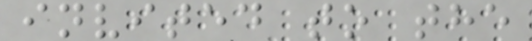invited to the
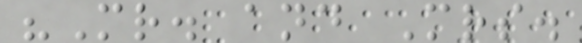"Mr. and Mrs.
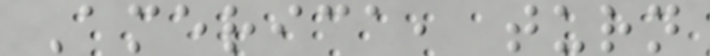America, turn
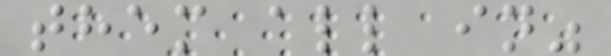them all in"
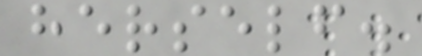herself.
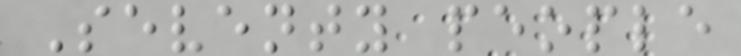Seventy people
